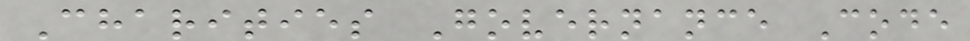Charities Governance Code
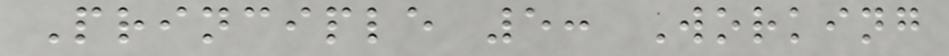Principle 5: Working
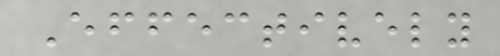Effectively
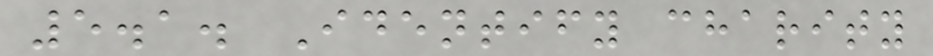5.1. Identify charity
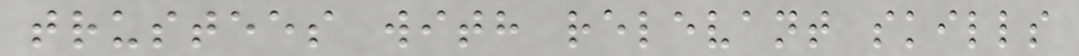trustees with relevant skills
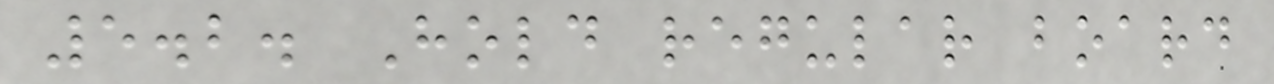5.2. Hold regular board
